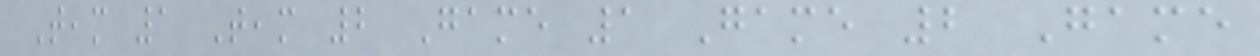Team 1 Team 2 Game 1 Game 2 Game
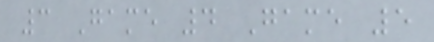3 Game 4 Game 5
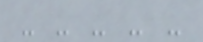- - - - -
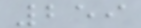259
